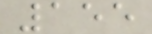155
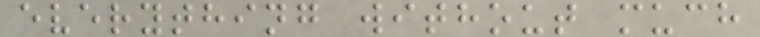everything without much
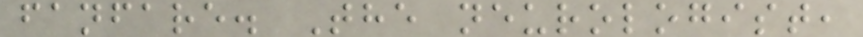fanfare. The neurologist,
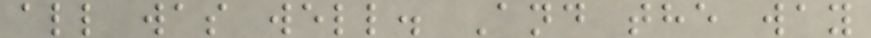all was well. And the way
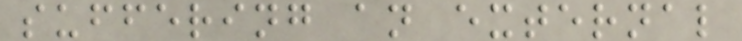suffering an external
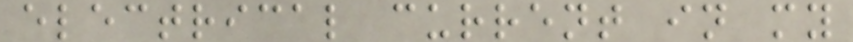electrical current in my
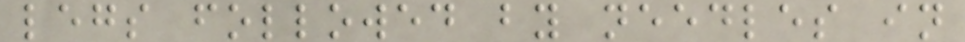legs followed by needles in
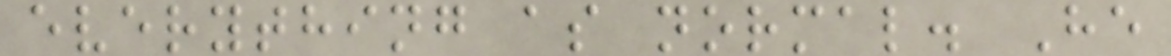everything as normal. He
